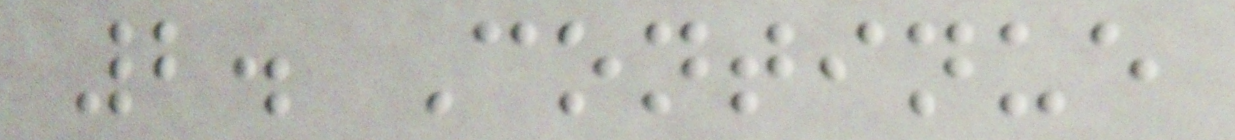2. Continue
